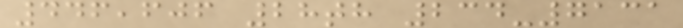446,606 28th 234-7131
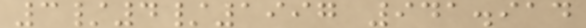3/4/1997 941.914
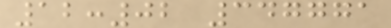12:02 347771
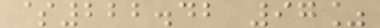$222.42 97%
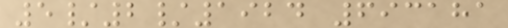5/2/1924 693181
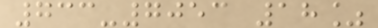733-7053 18%
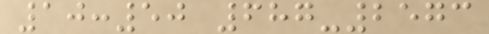10:50 687-2573
